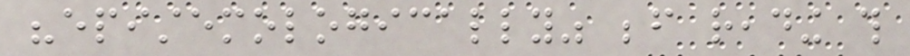"epistemologically" before reading this
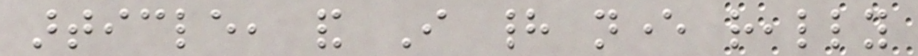article, and I had never really
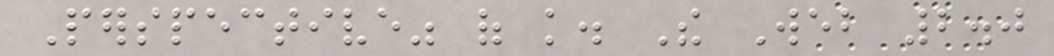Perspective" of knowledge. The Web 2.0
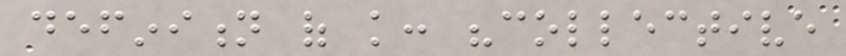definition of knowledge: "collective
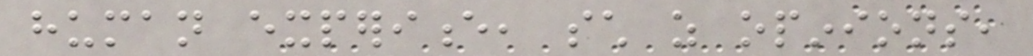human experience, such as opinions,
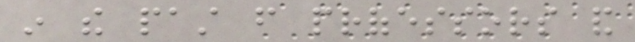in the past from professors and
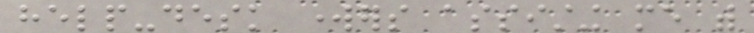help-desk workers assisting me with
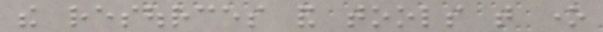the resources and tools that one
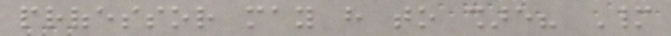professor may have to share? Many
